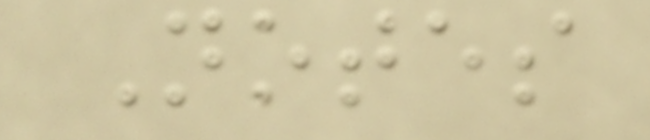Notes
